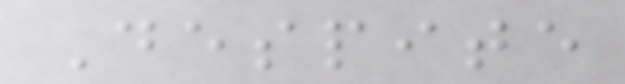Despite
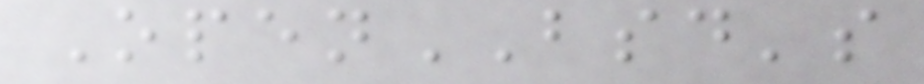OpenBSD's
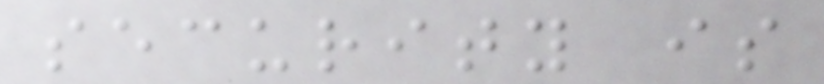security is
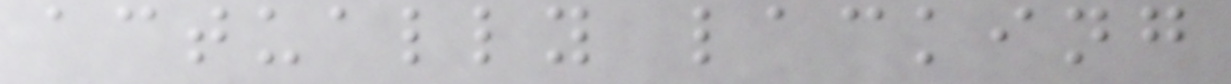actually lacking
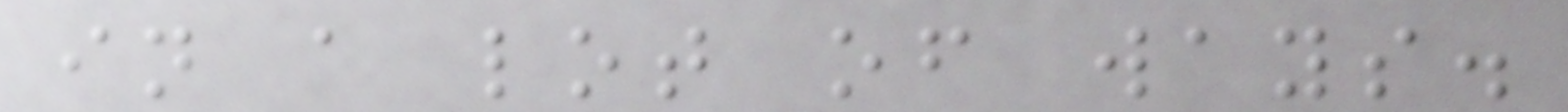in a lot of ways.
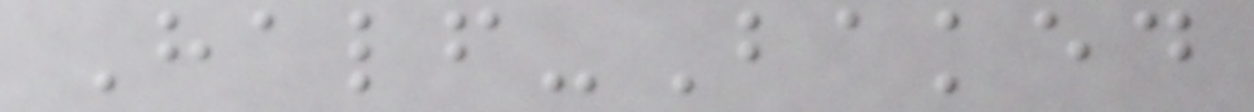Half-Baked
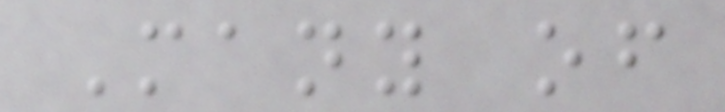Many of
